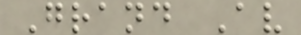Grand Av
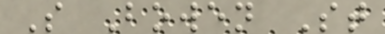S Bowen St
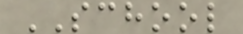SCHOOL
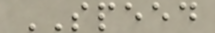SPEED
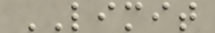LIMIT
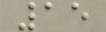15
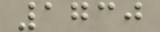1730
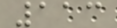113
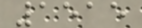1515
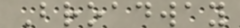Broadway
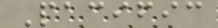Pacific
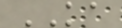KA
